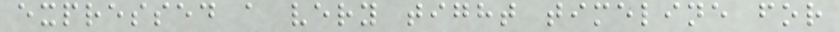expressed a very tight timeline for
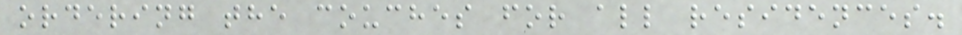ordering the couches for all residences.
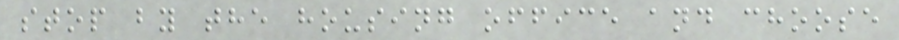stop by the housing office and choose
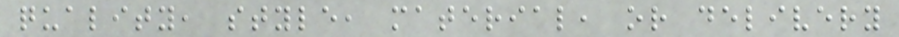quality, style, material, or delivery
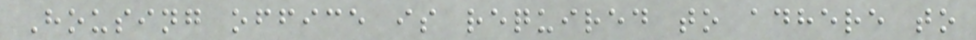Housing office is required to adhere to
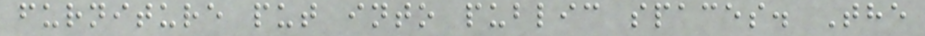furniture put into public spaces. The
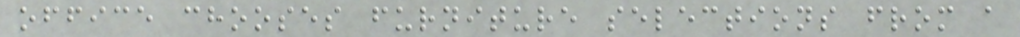office chooses furniture selections from a
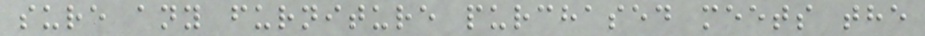sure any furniture purchased meets the
